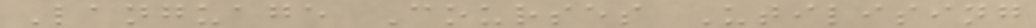Language Courses Utilising
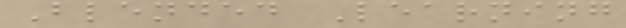Blended Learning
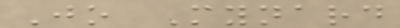Jo Mynard
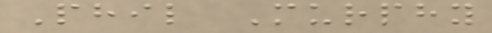Phil Murphy
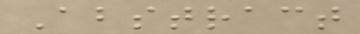Abstract
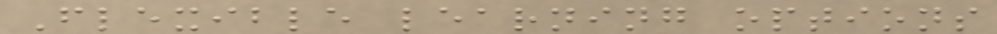Flexible learning options
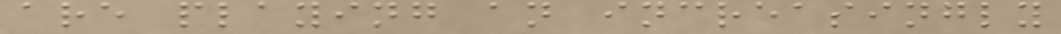are playing an increasingly
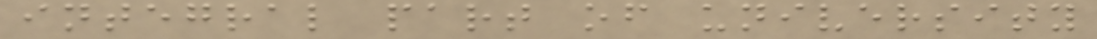integral part of university
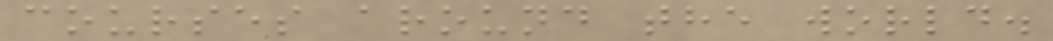courses around the world.
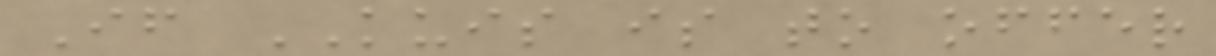If KUIS is to offer
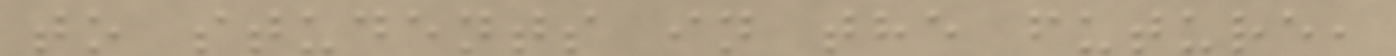to students in the future,
